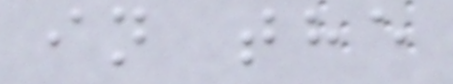in the
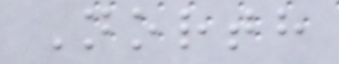North
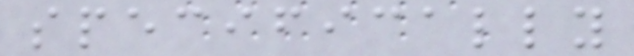specifically
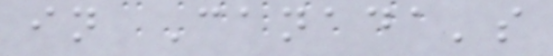in Canada's
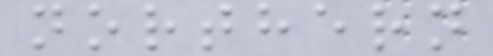northern
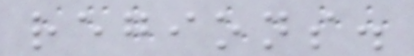regions.
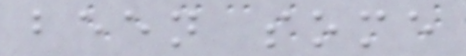been some
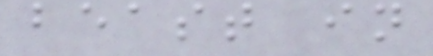beast in
